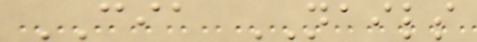CIA NAILS
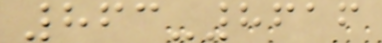863-8616
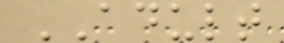ADULT
